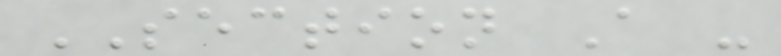SECTION A -
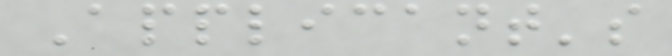Applicant's
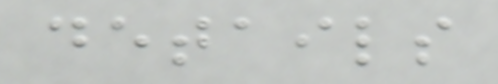details
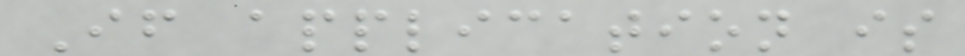If application is
